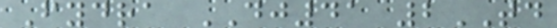Fydra DJ41 2TD
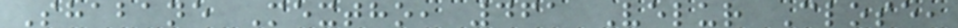Shabane Mextho, 461 Velur Close,
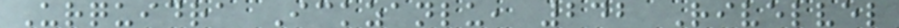Urquidra Ickzanlu, 242 Rivelvel
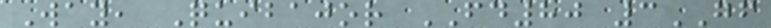Way, Quibajor FD80 3GF
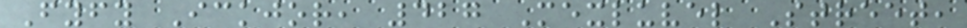Fyfy Ickjor, 427 Mexluvel Street,
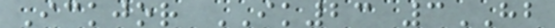Ickjor IK23 3HB
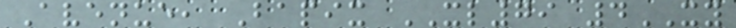Avenue, Bapix XL79 4XY
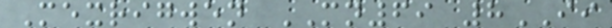Mexrigwen MN69 8II
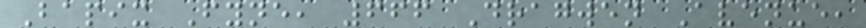Bapix Fyne, 666 Dragwen Avenue,
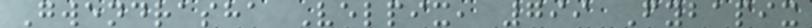Gwendrasha Velpix, 799 Fybapix
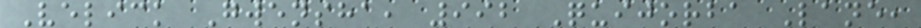Velick Gwensha, 992 Quijorba Lane,
